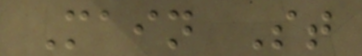Main St
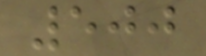500
